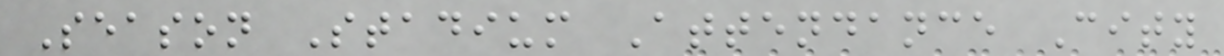Season Stadium Attendance City
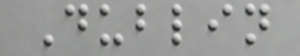Dublin
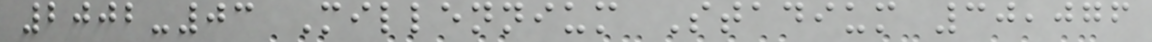2002-03 Millennium Stadium 30,076
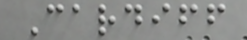Cardiff
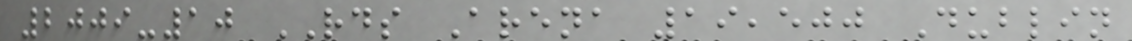2009-10 RDS Arena 19,500 Dublin
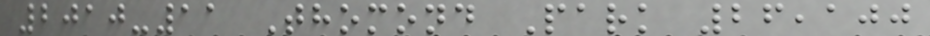2010-11 Thomond Park 26,100
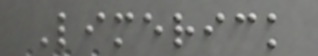Limerick
